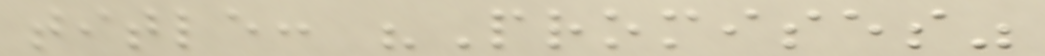title: "Promises"
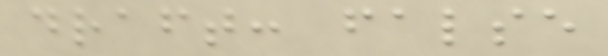draft: false
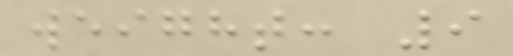weight: 9
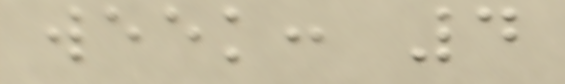week: 4
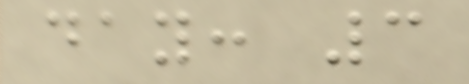day: 3
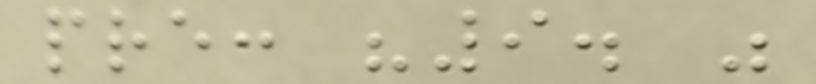pre: "9. "
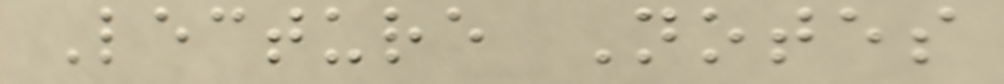Lecture Notes
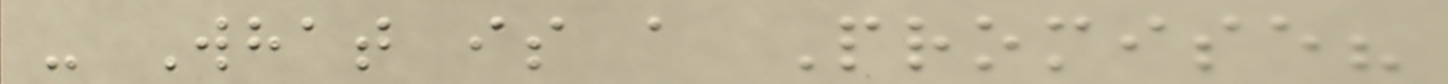- What is a Promise?
